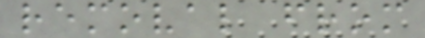removal from
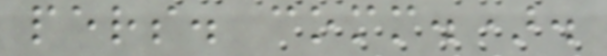pers. comm.).
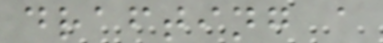drafting a
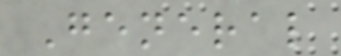General
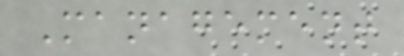Management
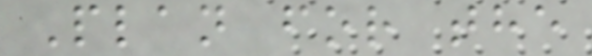Plan for the
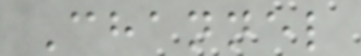Channel
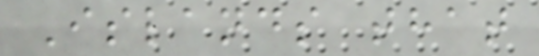Islands that
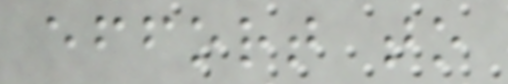effort to
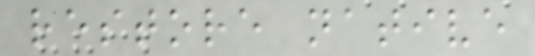restore native
